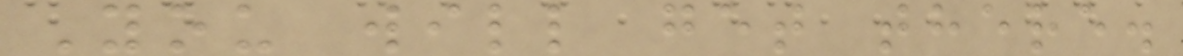You will get there.
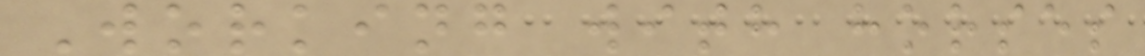Working with horses
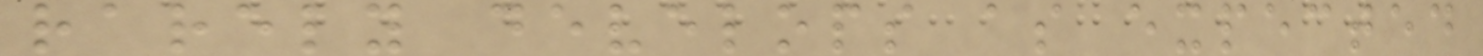rarely develops as expected
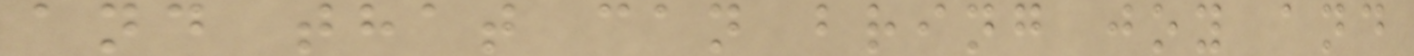and that can bring joy and
